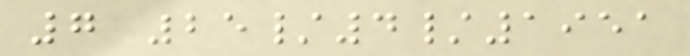7 25/4/1951
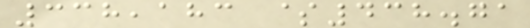338,183 $438.71
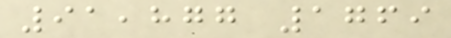91,877 1769
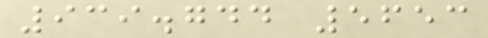939.744 5653
